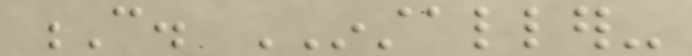C. INSTALLER-
